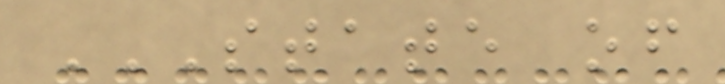STATE OF
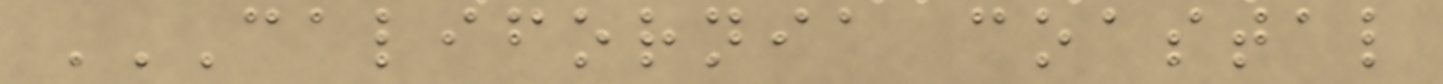CALIFORNIA COASTAL
